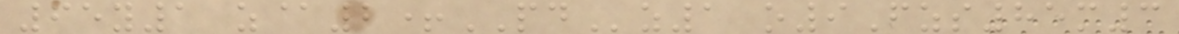65y1 z@2+PDz1 o9Fzs85m3
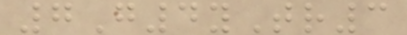7G4yTr3
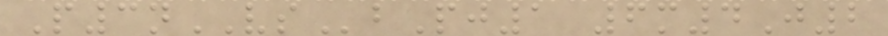P3nVSbPj1 6m4J2
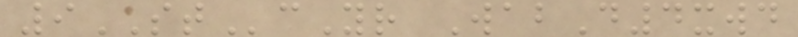9STcYr WabD4xwd
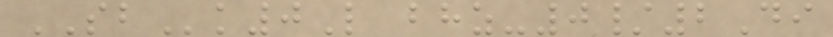SBk0L bhz-0/2Di
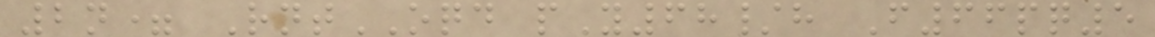2n= RntOQD pY68/h F66pq5
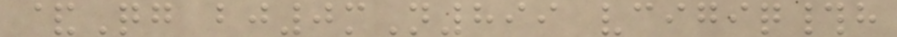&Qg bj0mN899 vcigiq#h
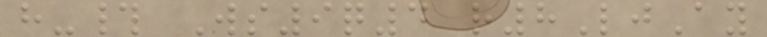h-# Ws9q4 r8LjAy
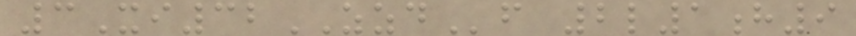3Xi32ZZDf 2l1h9
